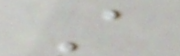A
